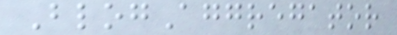BlogAggregator
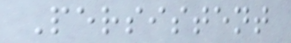Persistent
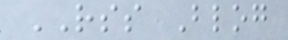RSS Blog
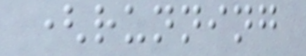(running
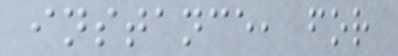instance, for
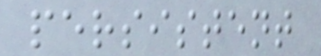persistent
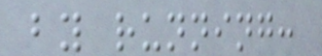by running:
